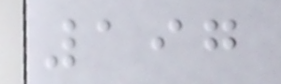197
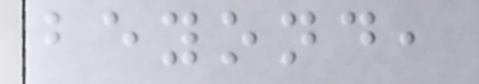beyond,
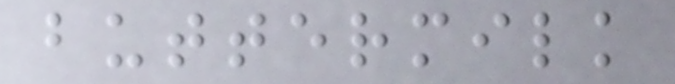buttermilk
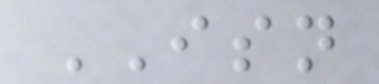ISN
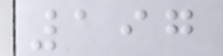197
